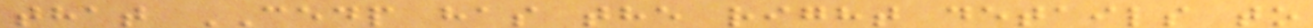that CEDP has the right details to
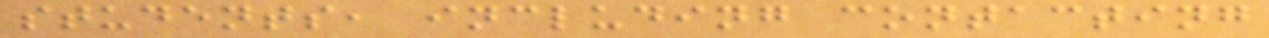students, including contacting
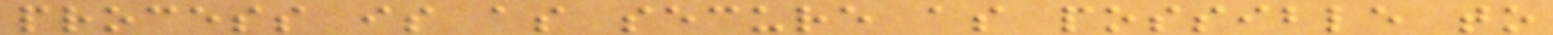process is as secure as possible to
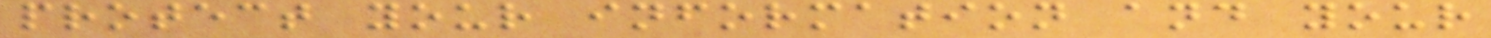protect your information and your
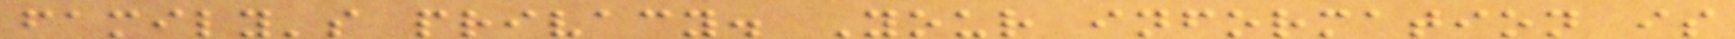family's privacy. Your information is
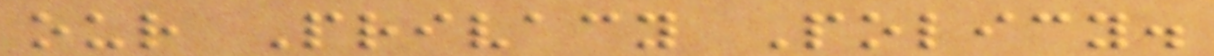our Privacy Policy.
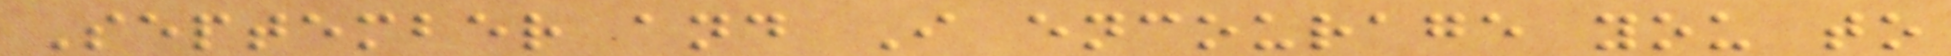September and I encourage you to
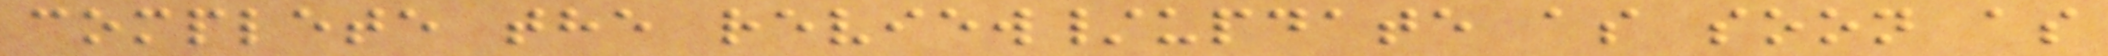complete the review/update as soon as
